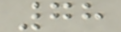78
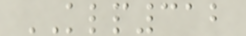KLP312
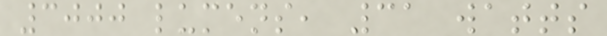3000 lumens, 31 watts
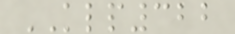KLP322
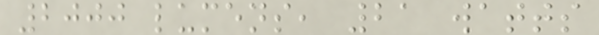2000 lumens, 21 watts
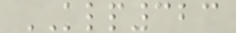KLP323
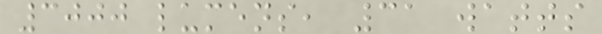3000 lumens, 31 watts
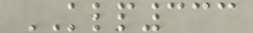KLP333
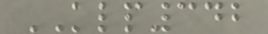KLP342
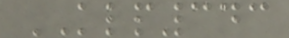KLP343
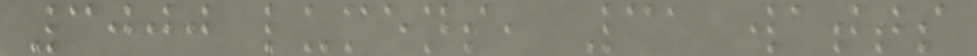3000 lumens, 31 watts
